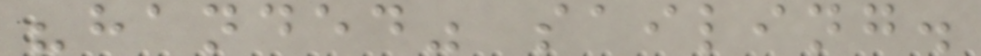"handed" sailing.
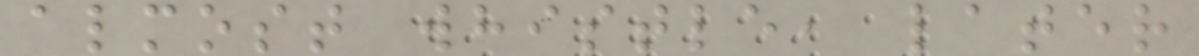almost whistle, later
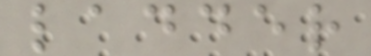ladder
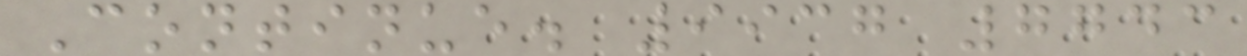Continue. 9937 7743
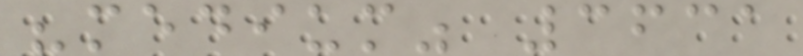"medium" 3631
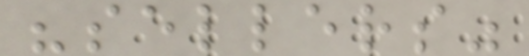"sellers"
